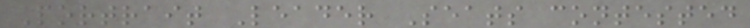Portrait Leader Seats contested
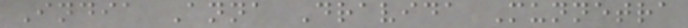India Anna Dravida Munnetra
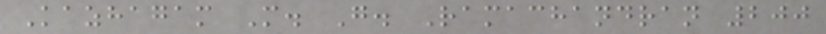Kazhagam M. G. Ramachandran 200
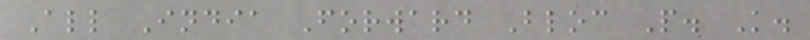All India Forward Bloc P. K.
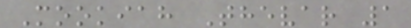Mookiah Thevar 1
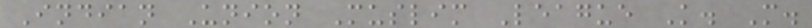Indian Union Muslim League K. M.
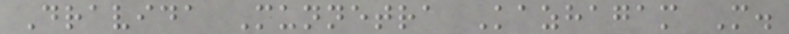Dravida Munnetra Kazhagam M.
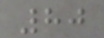80
